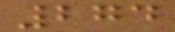274
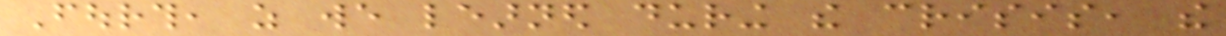Fourth, as we learned during the crisis, the
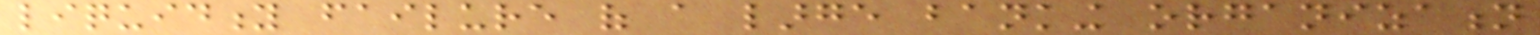liquidity failure of a large banking organization
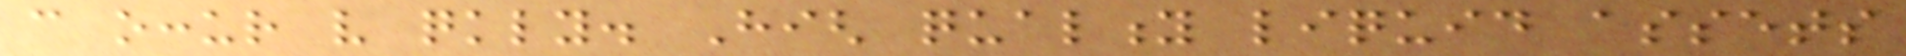can occur very quickly. High quality liquid assets
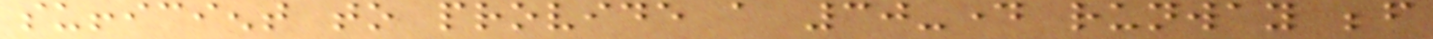sufficient to provide a 30-day runway before
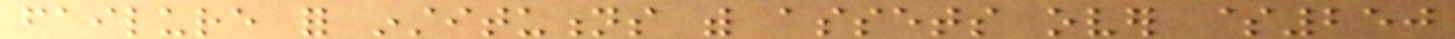failure for institutions with assets over $250
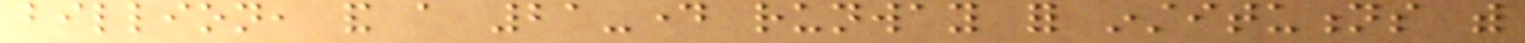billion, and a 21-day runway for institutions with
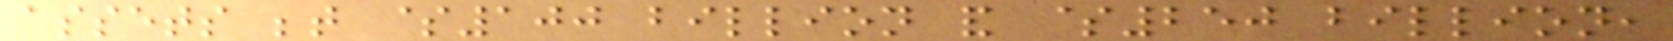assets between $100 billion and $250 billion,
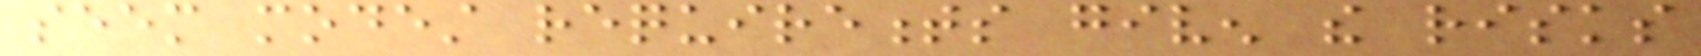seem modest requirements given the risks
